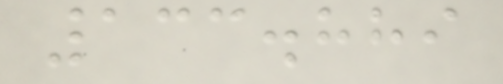133.889
